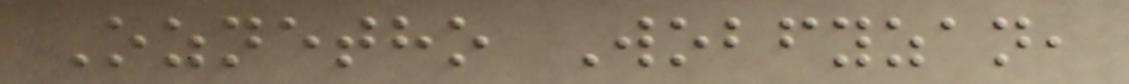Oznetho Wobfyzan,
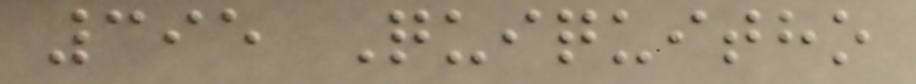395 Quiquitho
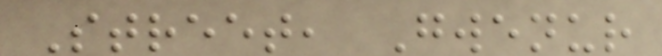Street, Gwenur
